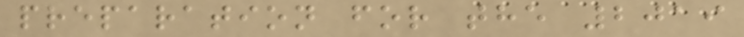preparation for the 2019
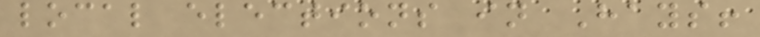local elections in Hays!
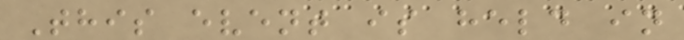This event is held in
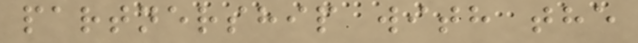partnership with the
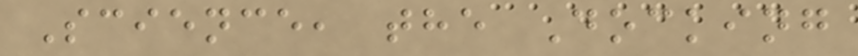Science, the Docking
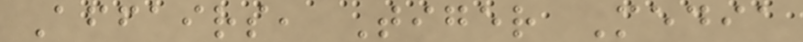Affairs, Tiger Media
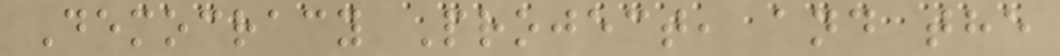Democracy Project, and the
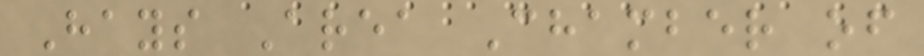Hays Area Chamber of
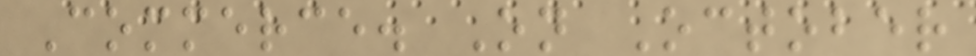Commerce. On October
